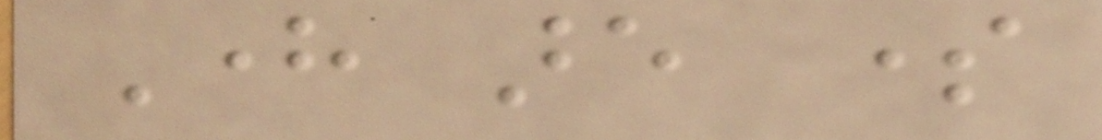Here are some
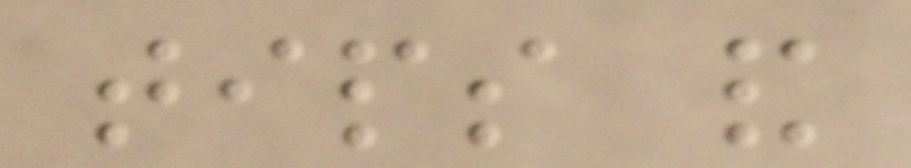tips and
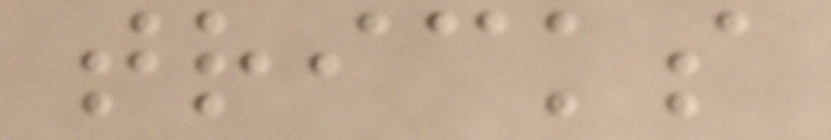tricks
